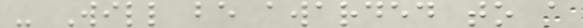- Will be awarded to a
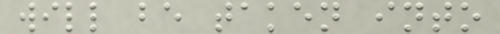will be taken into
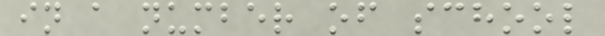in a number of school
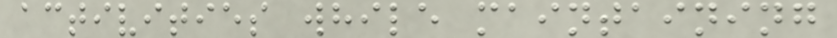activities while maintaining
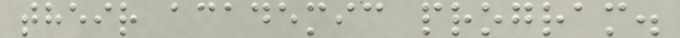their academic program.
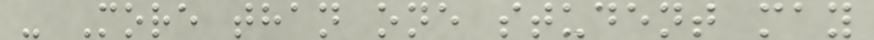- More than one student may
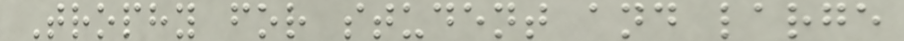Trophy for student and large
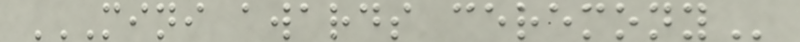MINI AWARDS CEREMONY
